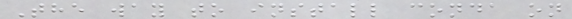The way to install conda on
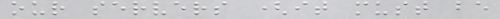our servers (it must be
